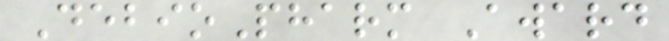DebioPharm Award
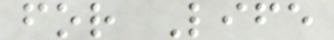for Life
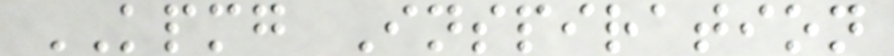KPMG Inspiration
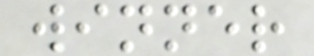winner
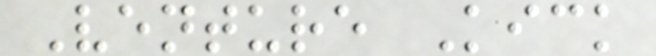Venture Kick
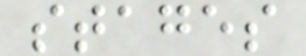stages
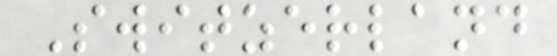Switzerland
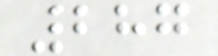287
